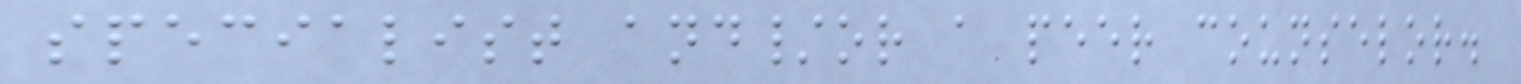specialist and/or a peer counselor.
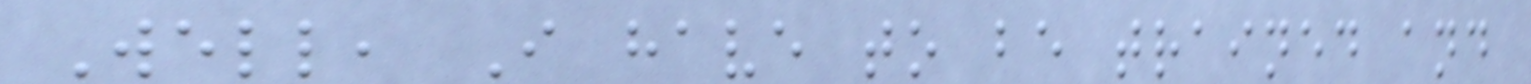Well, I have to be trained and
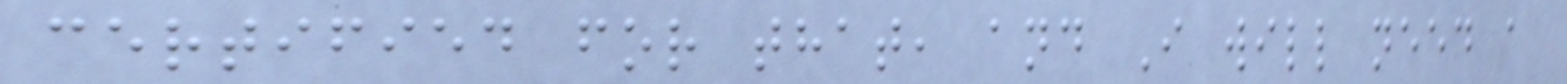certified for that, and I will need a
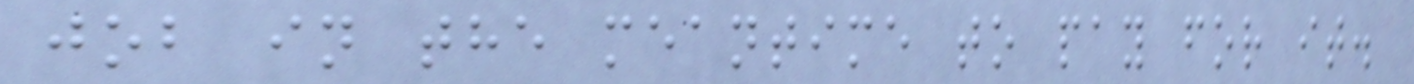job in the meantime to pay for it.
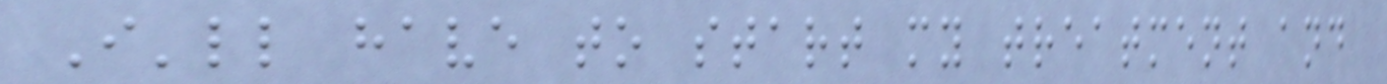I'll have to start my treatment and
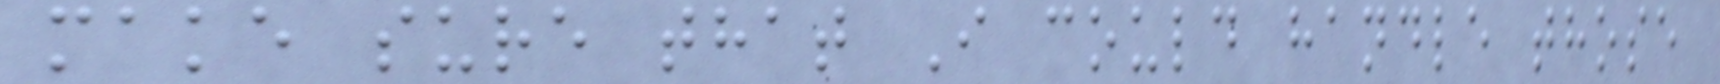make sure that I could handle those
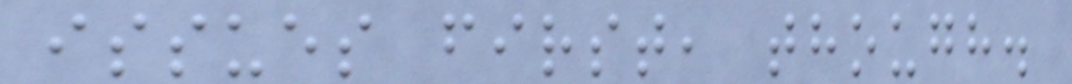issues first, though.
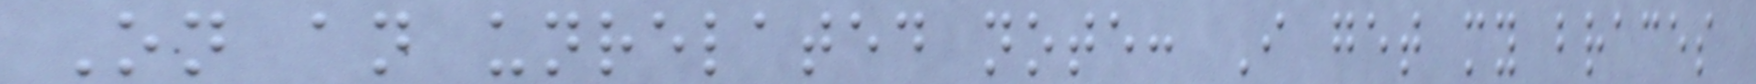On an unrelated note: I get my braces
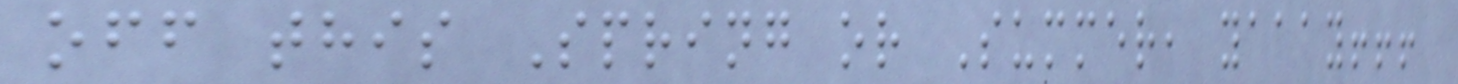off this Spring or Summer, yaaay!!!
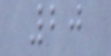20
